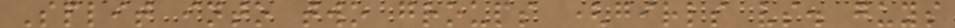Split into two groups (girls vs. guys
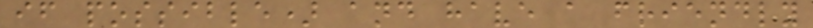if possible) and have a friendly
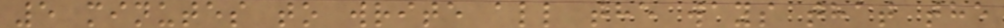5 minutes to write all the ways that the
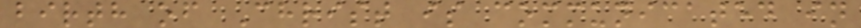birth of Christ is communicated in
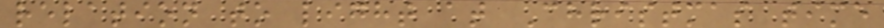relation to light at Christmas time
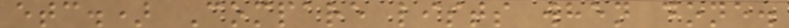etc.) Compare lists when done.
